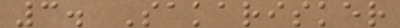3. Sakarisker
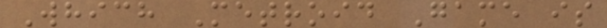Which Metroid Game is
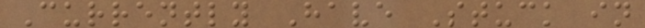Currently Have Stuck in
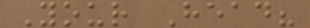Your Head?
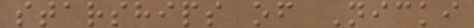starships of Nicki
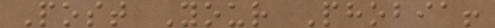Post Your Phobia!
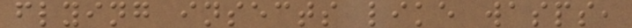flying insects like wasps,
